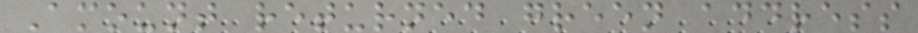Amount returned green address
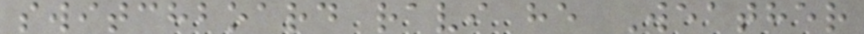switchboard ravi he Weather
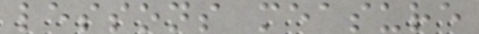lessons measure
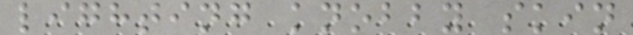lighting knobby skin
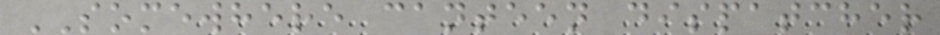SOMEWHERE canteen dispatcher
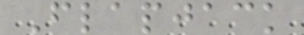Flapjack
